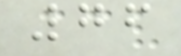76
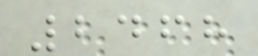2468
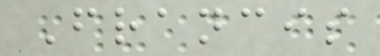Francis
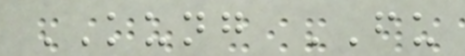KUNG FU
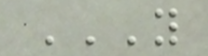Y
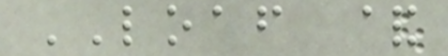LOAF &
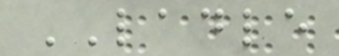LADLE
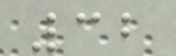32
